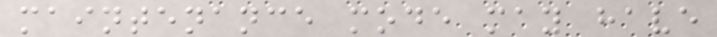maintenance mode may have
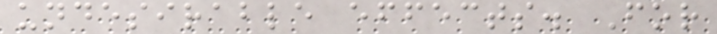undesirable effects. For
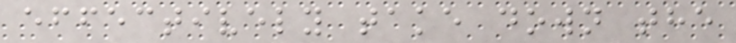effectively take down the
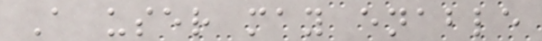A user may enable
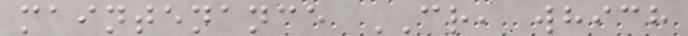maintenance CR, which
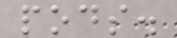pods.
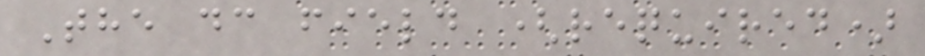The dc field (required)
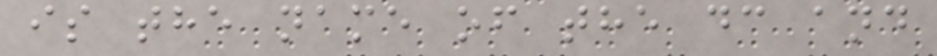is the name of the dc and
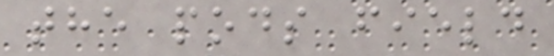the pods field
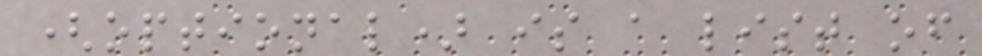(optional) is a list of
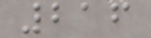216
